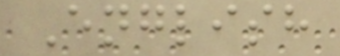English
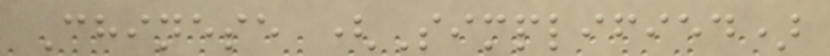Chinese (Simplified)
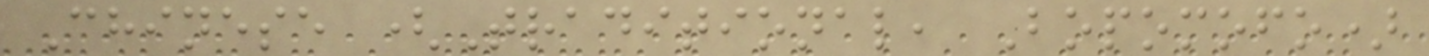Chinese (Traditional, Bopomofo)
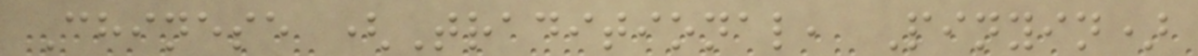Chinese (Traditional, Pinyin)
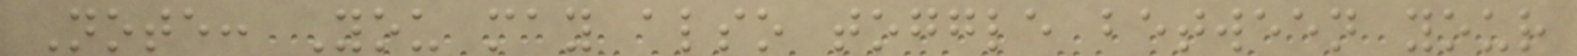Note: You may also toggle between your
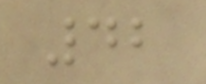42
